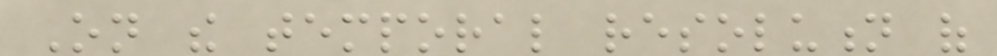On the temporal resolution of
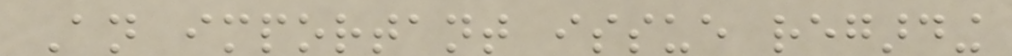An important issue regarding
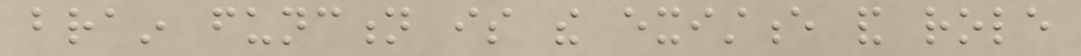brain function is the existence and role
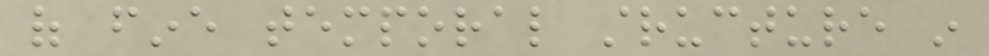of fine temporal structure in
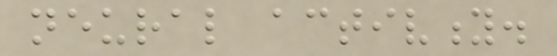neural activity.
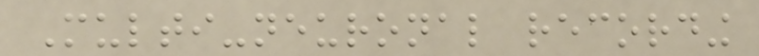Multi-neuronal recording
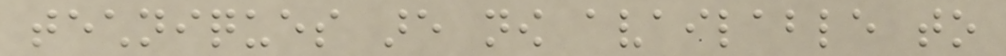techniques are now available to
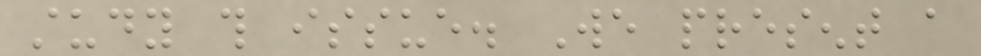study this issue. We present a
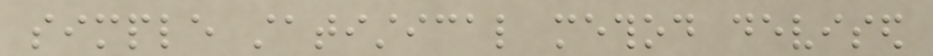simple statistical method devised
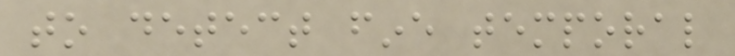to detect fine temporal
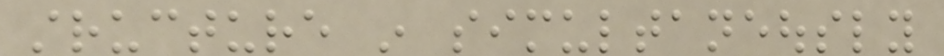structure in simultaneously
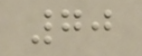70
